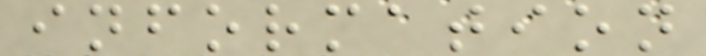information
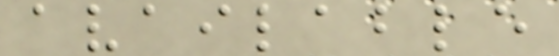available
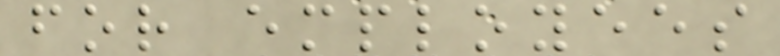for employees
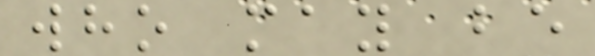who may be
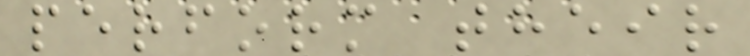perform their
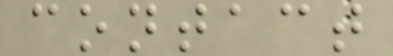contact
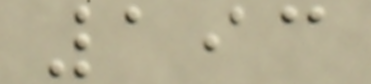193
